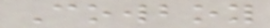Cowboy
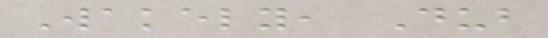Wakely, Dub
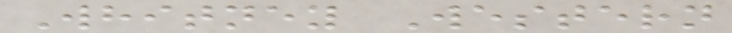Whitney Western
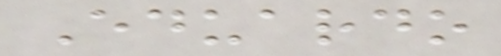Eduardo
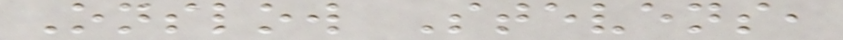Onslow Stevens,
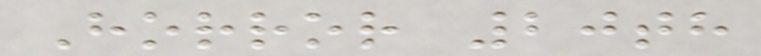Horror 20th
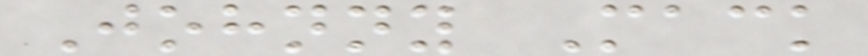Johnny Mack
